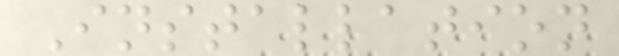Installation
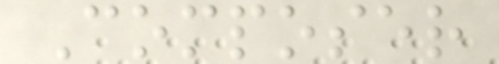Composer
